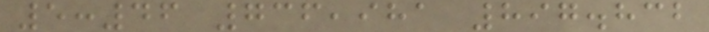5:46 736,981 897.832
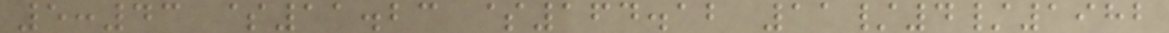5:43 $11.23 $164.12 11/4/1982
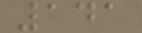141
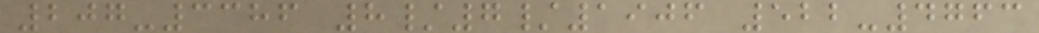207-3386 8/7/1906 522-4763
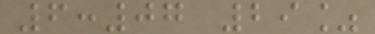6:07 29%
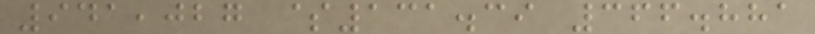941,027 $131.39 366.881
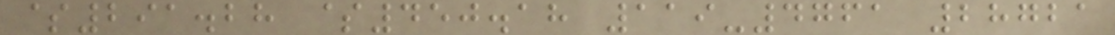$291.28 $450.18 119-4761 28721
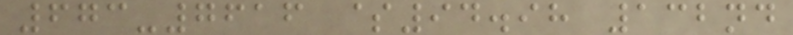673-7616 $94.98 132nd
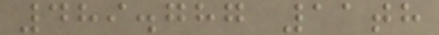489.787 11th
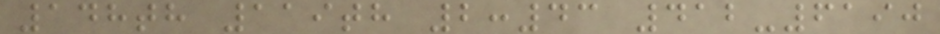148th 119th 2:43 412-6190
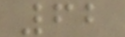62
